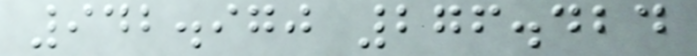942.970 276.424
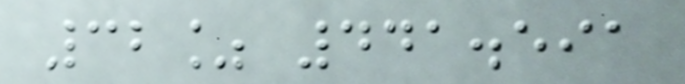32% 441.591
